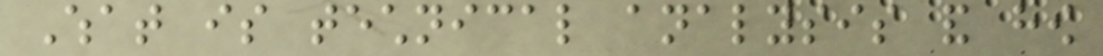What is technical analysis and how
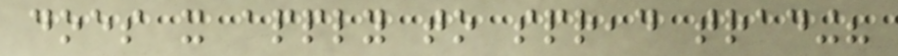does it apply to spread trading?
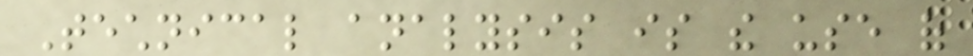Technical analysis is the use of
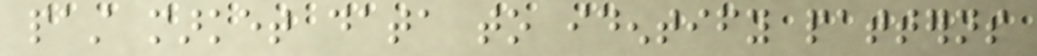past market data to identify patterns
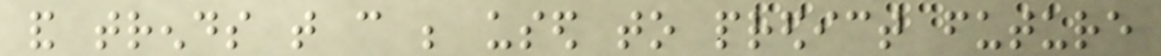and trends that can be used to predict future
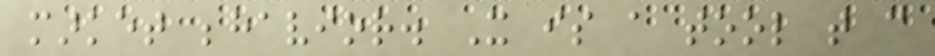market behavior. It is a tool that can
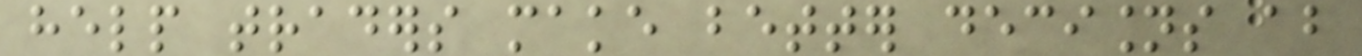help traders make better decisions about
